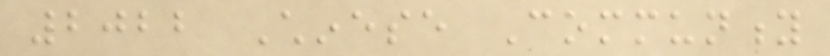2022 Chinese Community
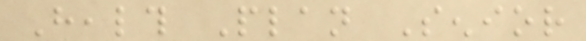Health Plan Senior
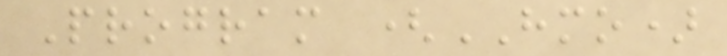Program (HMO)
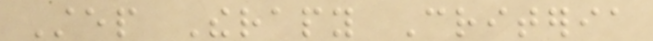Step Therapy Criteria
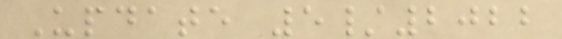Update 5/2022
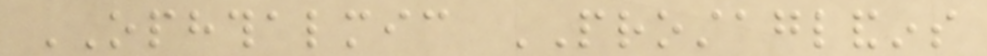OPHTHALMIC PROSTAGLANDINS
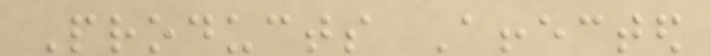Products Affected
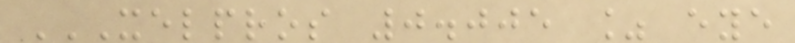XELPROS 0.005 % EYE
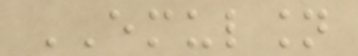EMULSION
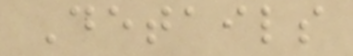Details
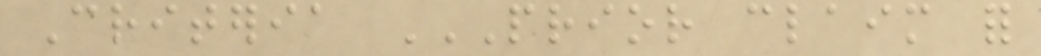Criteria PRIOR CLAIM FOR
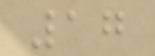17
